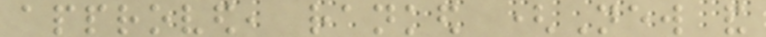approved, ranked (New and
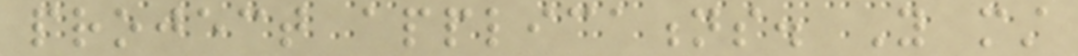project applications. You must
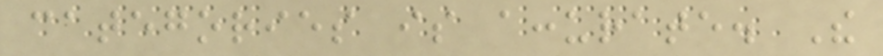categories is accurate. The
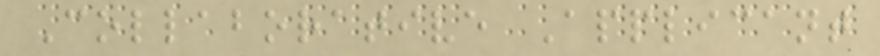Collaborative Applicant
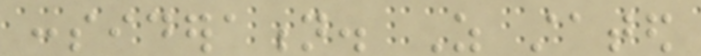consideration. As stated
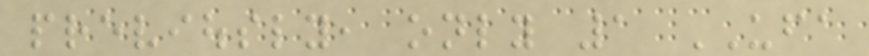previously, only 1 UFA
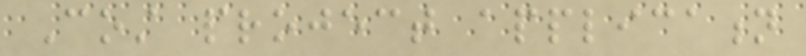Cost project application
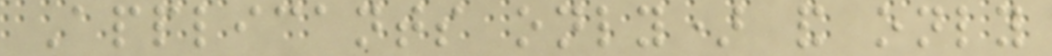Applicants only) and only
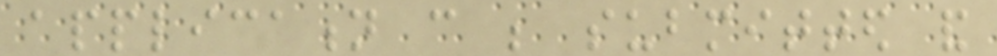application can be submitted and
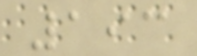193
